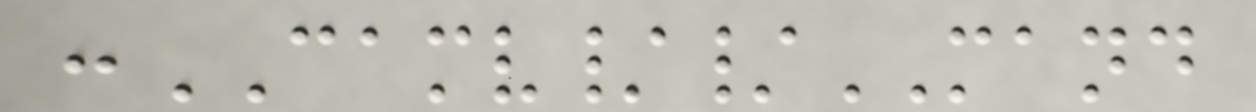:CAMV//MAND
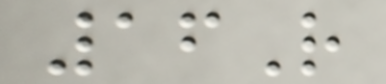16R
